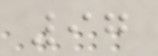97
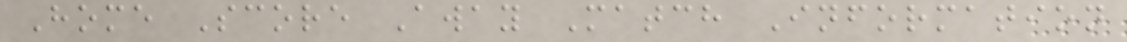Home Score Away Match Information
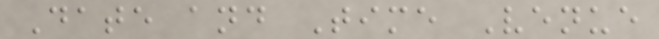Date and Time Venue
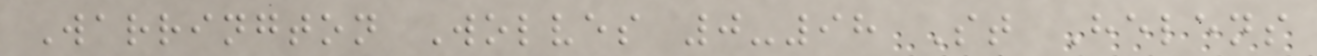Warrington Wolves 0-98 St Helens
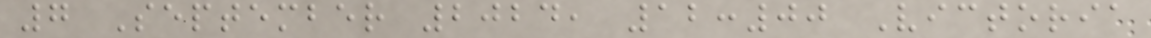7 September 2024, 12:00 Victoria
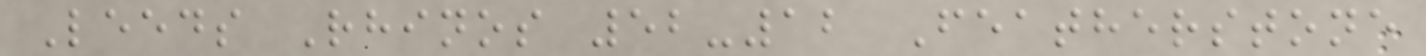Leeds Rhinos 52-12 Featherstone
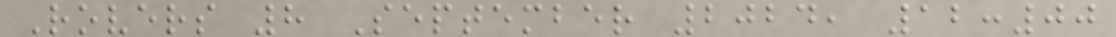Rovers 8 September 2024, 12:00
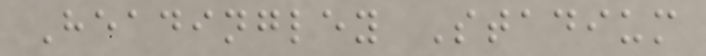Headingley Stadium
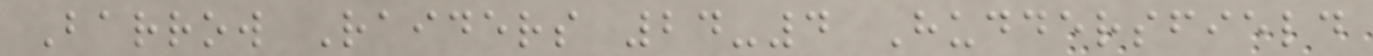Barrow Raiders 24-4 Huddersfield
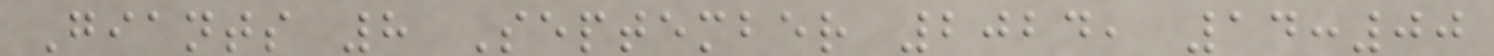Giants 8 September 2024, 14:00
